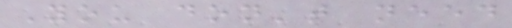You don't need
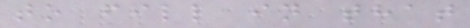to fill in that
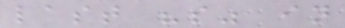last "s" in
